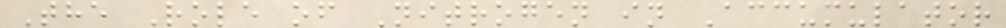The Role of Nitrogen in Accumulator
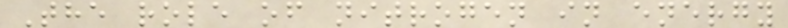The role of nitrogen in energy
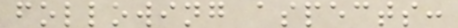following aspects:
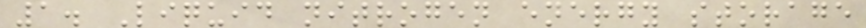1. Liquid nitrogen energy storage
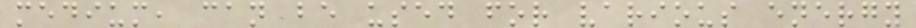medium, can be used for various energy
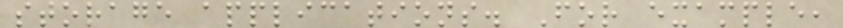storage applications. For example,
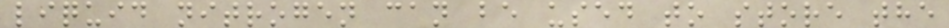liquid nitrogen can be used to store the
